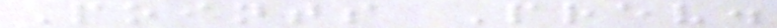Points Prev.
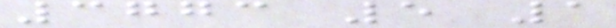3773 5 1
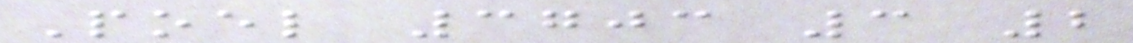Poel 3703 3 2
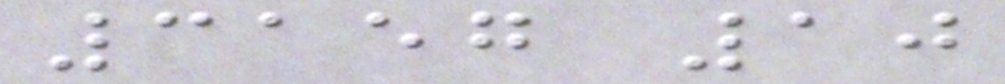3157 10
